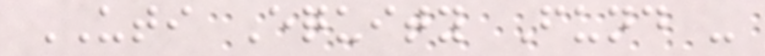UTI Equity Fund -
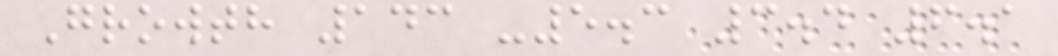Growth 143 -5.3 3.4 6.1
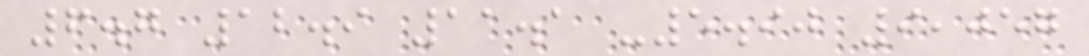6.7 12.9 11.1 -5.90 9,057
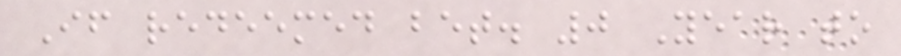If redeemed bet. 0 Year to
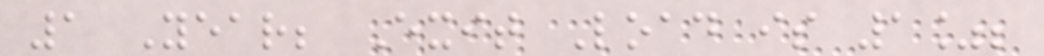1 Year; Exit Load is 1%;
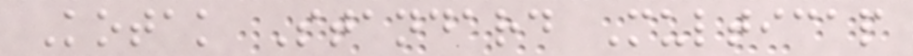Kotak Standard Multicap
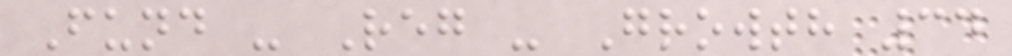Fund - Reg - Growth 34
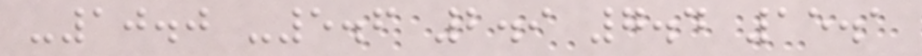-10.0 -5.6 2.9 7.4 15.1
